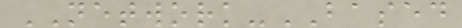NETWORK-BASED
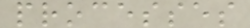processes
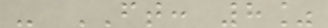- FT: 8%
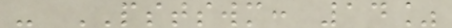- PSTSWM: 14%
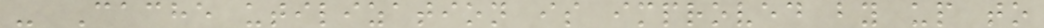- Cache utilization is improved by up to
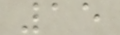15
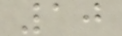10
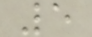5
